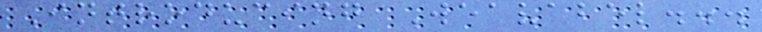Introducing Weavabel...
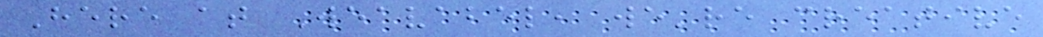Here at Weavabel, we're creative
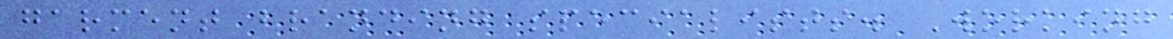garment branding specialists. Working
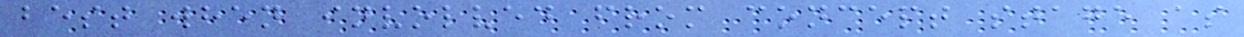best when involved from concept stage as
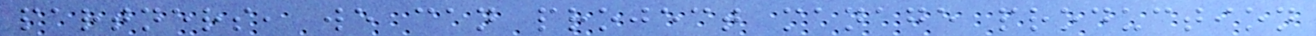partners, we can project manage production
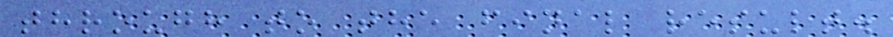through to the final result.
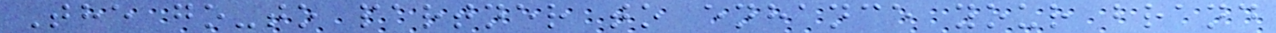The go-to partner to enhance your brand
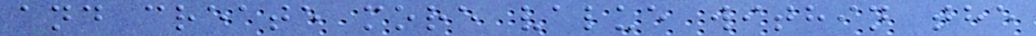and create more value within the
